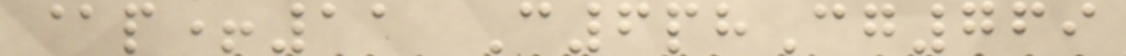@p+11 C6phCg769
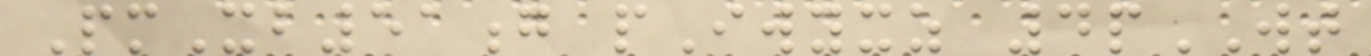PmXb51g pIwyxz 4pWT
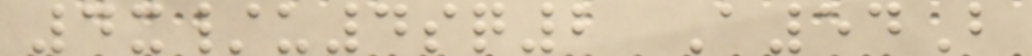4x/u4sq2 A54B
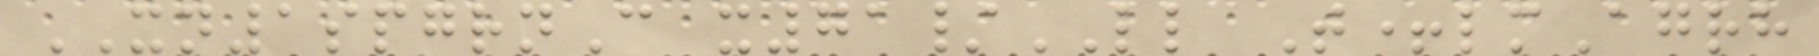XN1spgrnC x71/LL T+lmAgrh
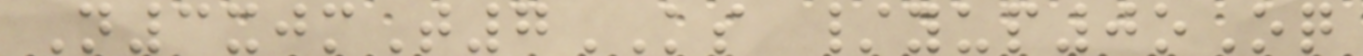N3xjmT7KS /yup0oOq
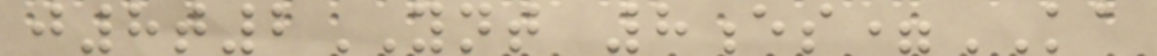j8t2YNT 8es=KA
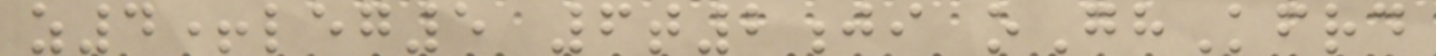z4+leg5 6t2ji oGhKfrd
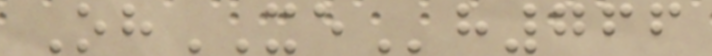OhXEh766
